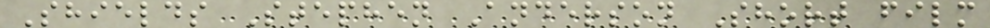Shields Stephen Anderson Short film
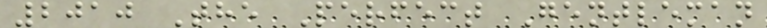2010 The Perfect Gentleman
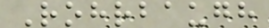Rohrbaugh
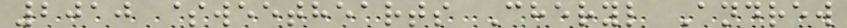2010 $weethearts Cheryl Andrew
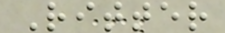Ritter
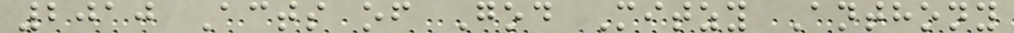2010 Acts of God Mitzy Anthony
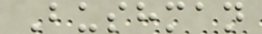Bushman
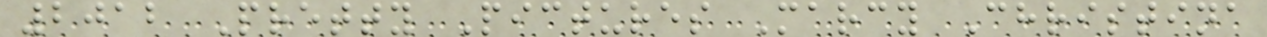2012 Pretty Pictures Marcy Christina
